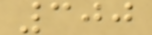300
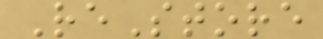ReStore
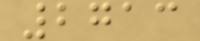2713
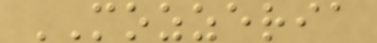MOZZERIA
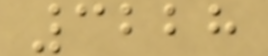3228
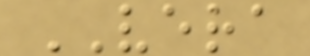VERA
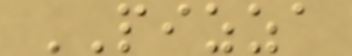PIZZA
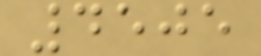4505
